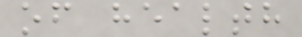of health
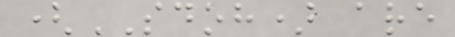(SDOH) are
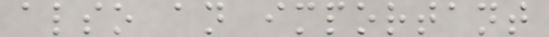also an important
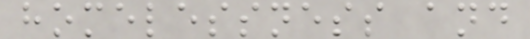homelessness and
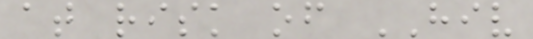at risk of HIV
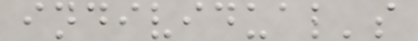individual's
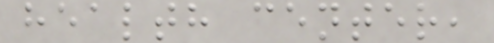health center,
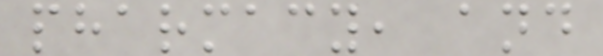pharmacy, and
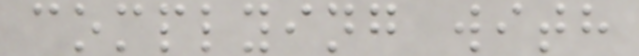complying with
